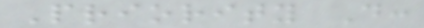Priority D:
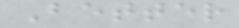Better
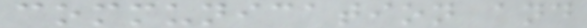communication and
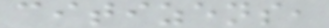citizens,
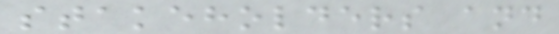stakeholders and
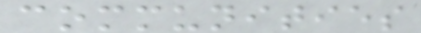communities
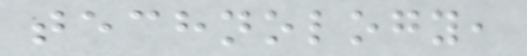technology,
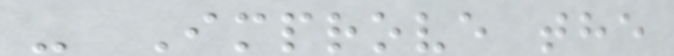- Improve the
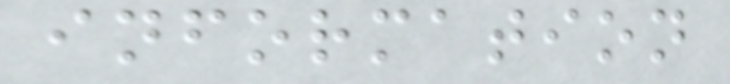information
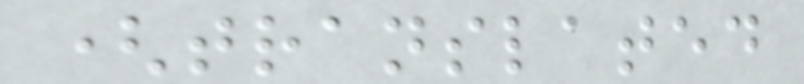(translated
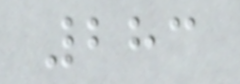283
